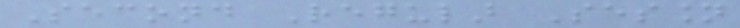Second Regular Session
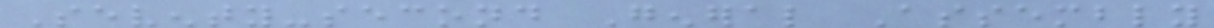Seventy-second General Assembly
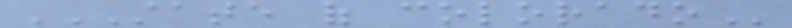STATE OF COLORADO
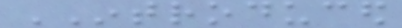INTRODUCED
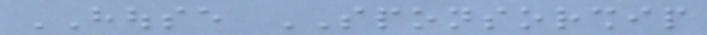HOUSE SPONSORSHIP
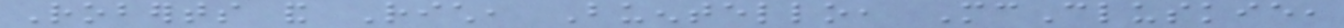Roberts and Rich, Buentello, McCluskie,
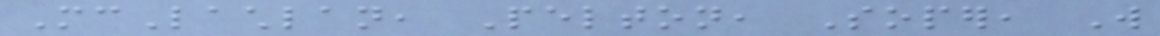McLachlan, Pelton, Soper, Will
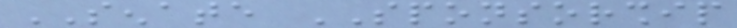SENATE SPONSORSHIP
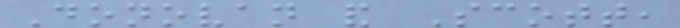Donovan and Scott,
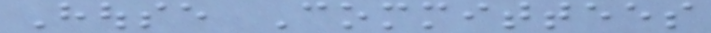House Committees
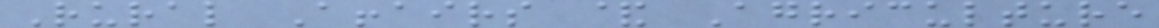Rural Affairs & Agriculture
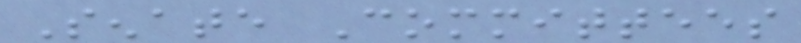Senate Committees
